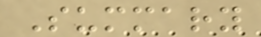Summary
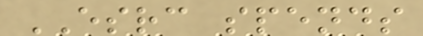ESRC spends
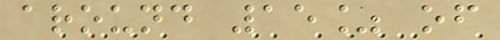around 15% of
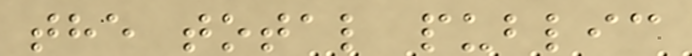the total public
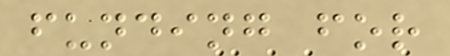funding for
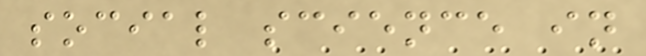social science in
